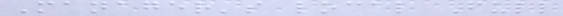Manager's local Full
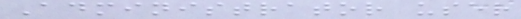Administrator user
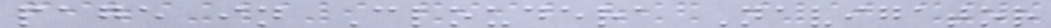page in Cloudera Navigator
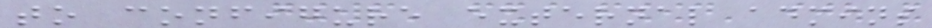to configure external admins
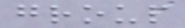group
